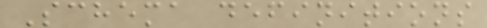Schema definitions
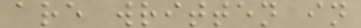are written in
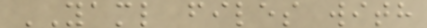YAML files with
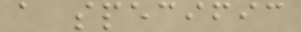a specific
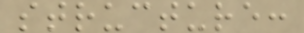structure:
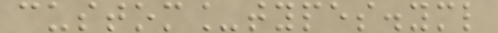custom_types.yml
